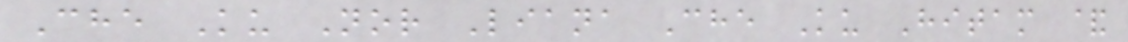Che Ku Nor Liana Che Ku Hitam &
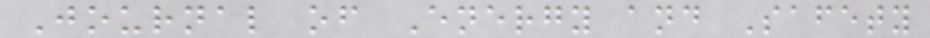Journal of Energy and Safety
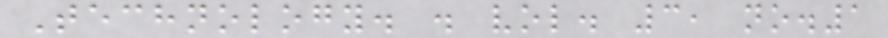Technology. . vol. 3, no.1
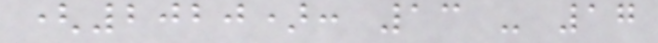(2020): 13 - 17
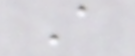A
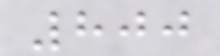800
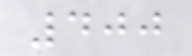400
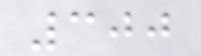300
